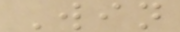Win
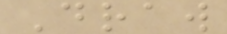Draw
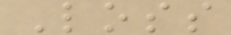Loss
